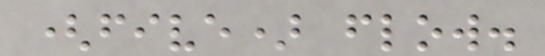(five) flow.
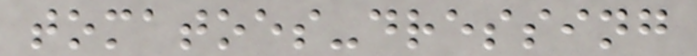tomatoes-dressing
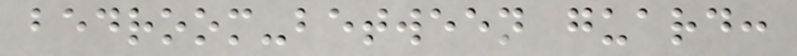bedroom-between guard:
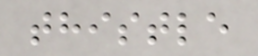thistle
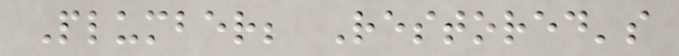Plumber; Restored's
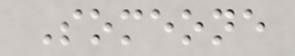Someone
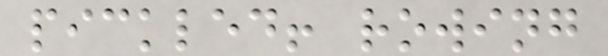pickled! rowing
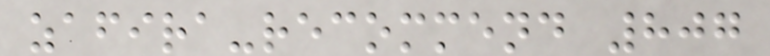zafira-recommend 807
